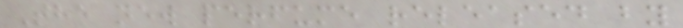The new perfume released by
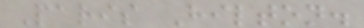Paris Hilton.
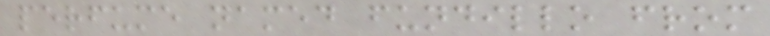perfume named fundillo from
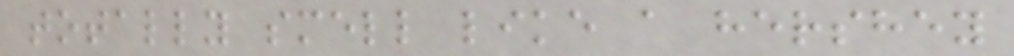totally smell like a hershey
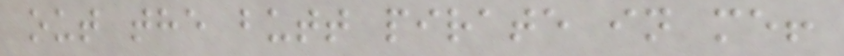out the butt pirate in me!
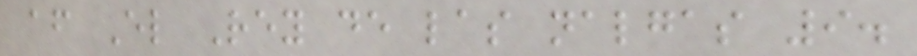af El Rey de las nalgas 9.
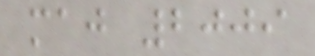maj 2009
